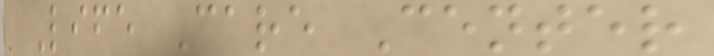Life Care Center
